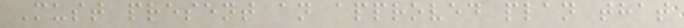Must present an approved plan that
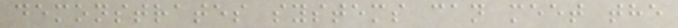demonstrates systems can meet the
